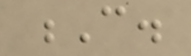C.
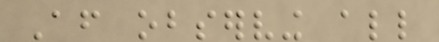After observing all
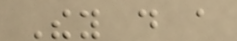They do a
